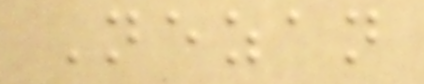Nezan
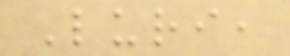Luri,
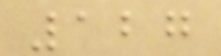127
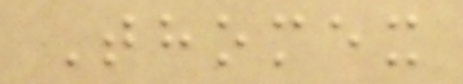Thomex
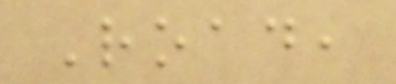Road,
